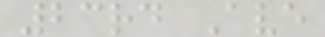23rd Ave
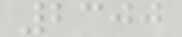2300
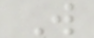W
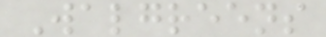Walgreens
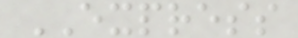EXPRESS
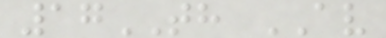17TH AV
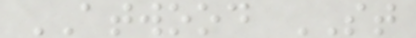ATWOOD ST
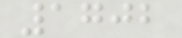1702
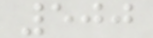500
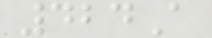424A
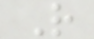R
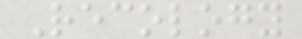Recology
